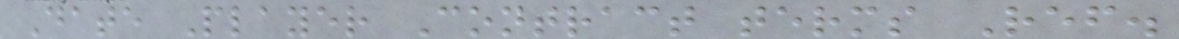Date Player Contract terms Ref.
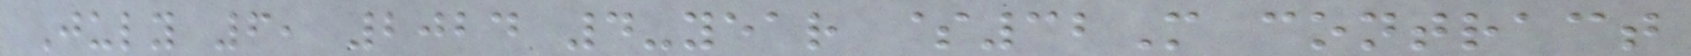July 6, 2024 4-year $32M contract
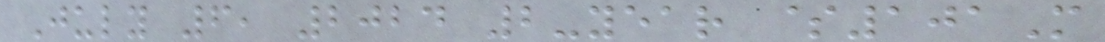July 6, 2024 2-year $101M
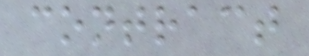contract
